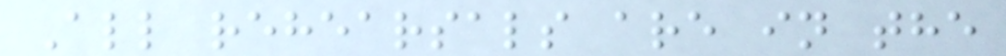All rehearsals are in the
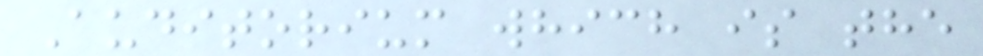Auditorium which is the
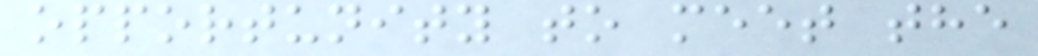opportunity to meet the
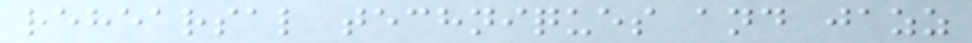rehearsal techniques and jazz
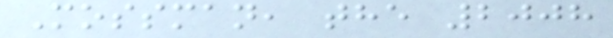Mossman, the 2008
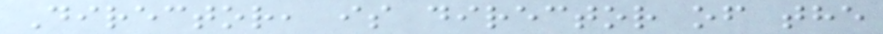Director, is director of the
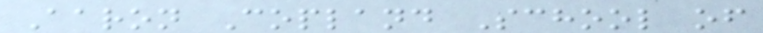Aaron Copland School of
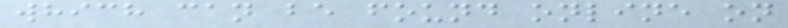which can be found online on
